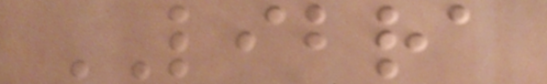LIBRA
